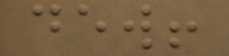dew!
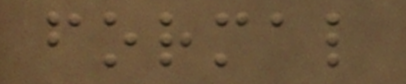formal
